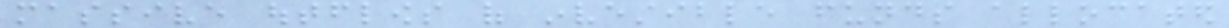massive outflows of investible funds allocated
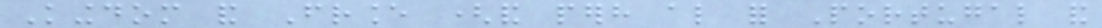Kingdom and France (and perhaps also for Portugal and
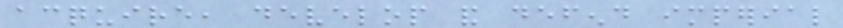acquire, develop and defend imperial
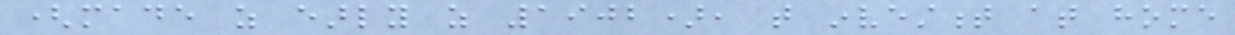(made as early as 1902), that investment at home
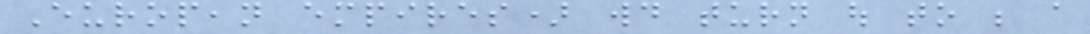European empires) would turn out to be a
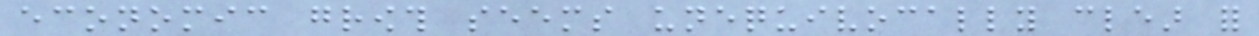economic growth seems unequivocally clear for
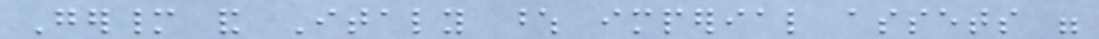Germany and Italy whose imperial assets were
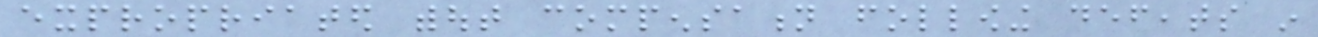expropriated without compensation following defeats in
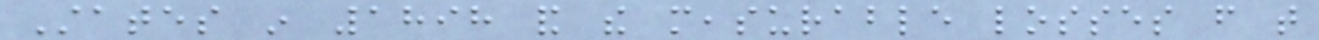States in 1898 and the measurable losses from that
